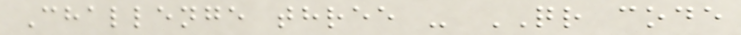Challenge three - QR code
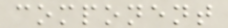component
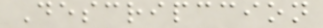Descripccion
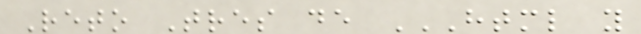Reto Tres de HTML Y
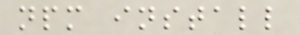npm install
